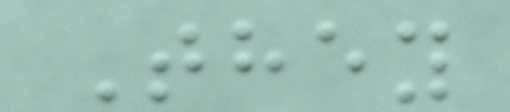They
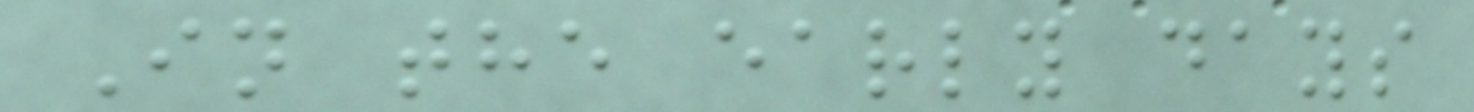In the early days
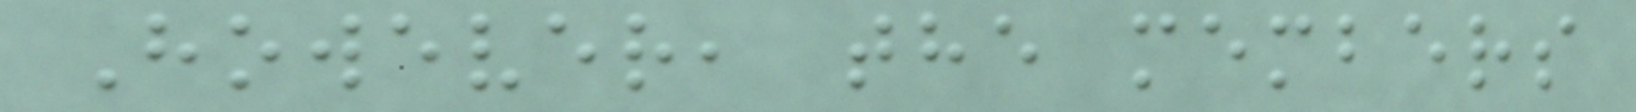However, the members
